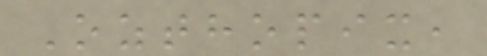Ozthopix,
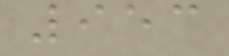953
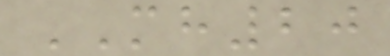MH20
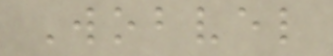Wobvel
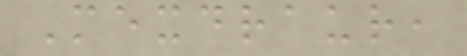Mexdraur,
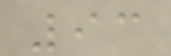93
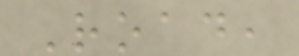Road,
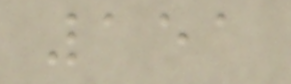151
